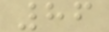86
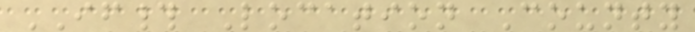IF# Location County
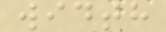width
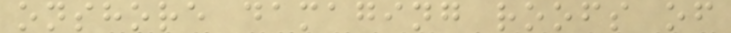onshore damaging roofs of
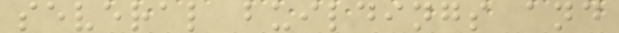several buildings and
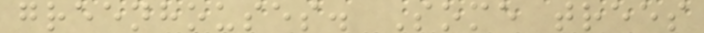greenhouses. Some trees
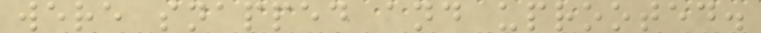were snapped and uprooted.
